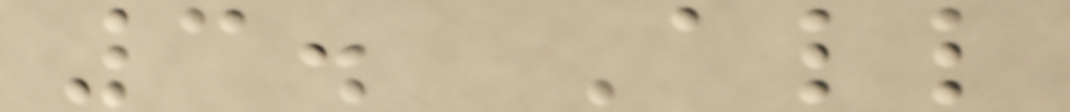3. All
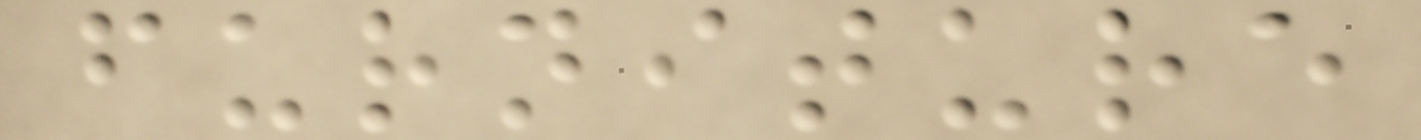furniture
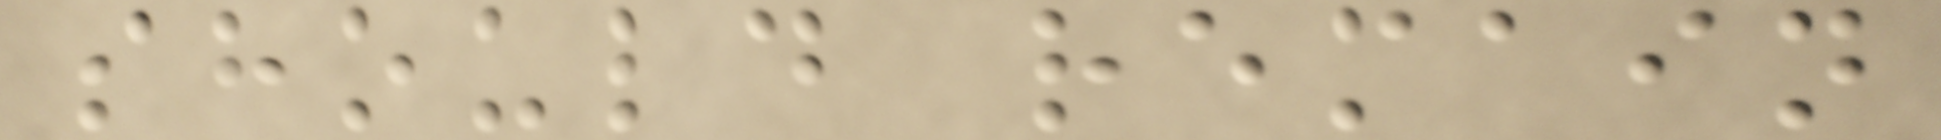should remain
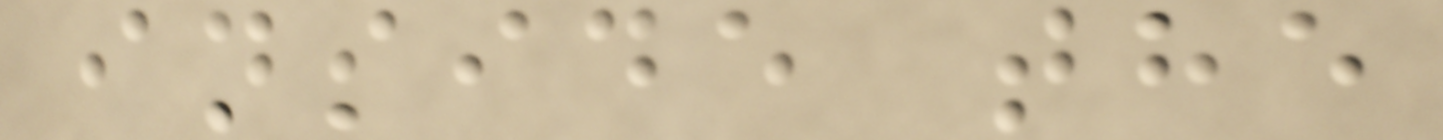inside the
